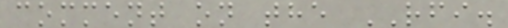comment on the RFI.
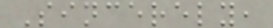Sincerely,
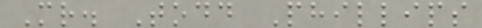Mr. Todd Phillips
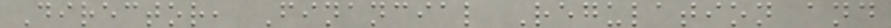Director, Financial Regulation and
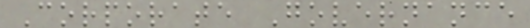Corporate Governance
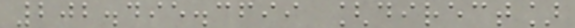202.495.3699 [direct]
